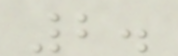2.
